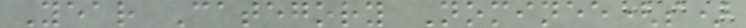Year Category Nominee(s)
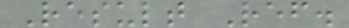Result Ref.
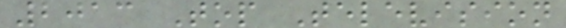2013 Top Television
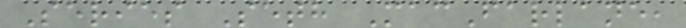Series Seth MacFarlane,
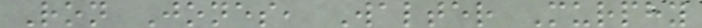Ron Jones, Walter Murphy
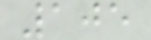105
